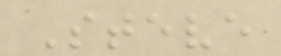Steve
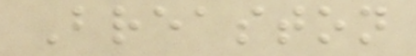Breaston
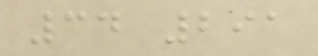34 291
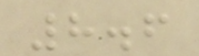8.6
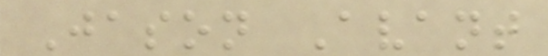Jason Avant
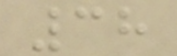38
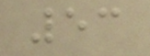53
